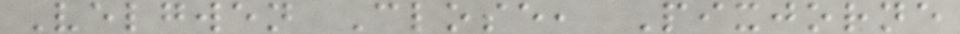Velgwen Close, Pixjorne
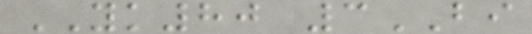YK80 3BI
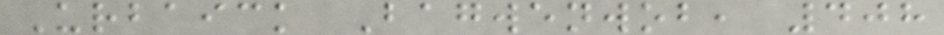Urbaick Bagwenwob, 408
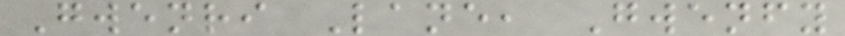Gwenri Lane, Gwenfy
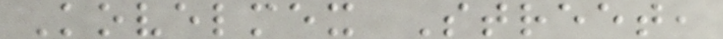Kovelmex Street,
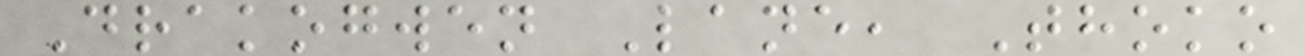Drakogwen Lane, Thoko
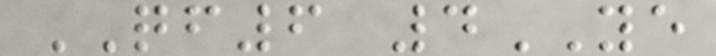QF6 4YE
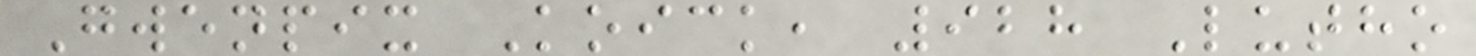Gwenpix Koick, 928 Lutho
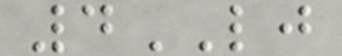4LJ
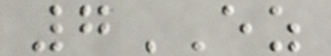7EZ
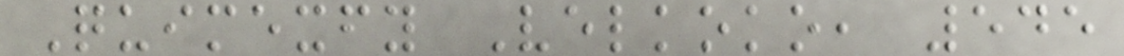Quimexfy Velkoko, 545
